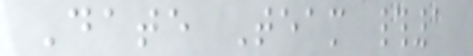Date Team #1
